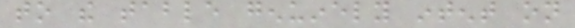to the table genuinely intent on
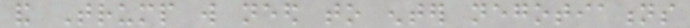and Trump will need to enter negotiations
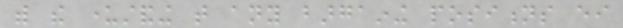with the understanding that any bargaining positions either
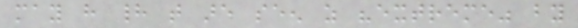may have had that are seen as "extreme" by
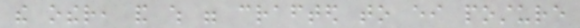the other, and which were crafted to either posture
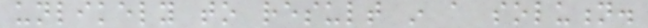unlikely to result in a solution.
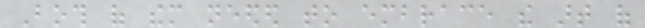Both of them needed to embrace the art of
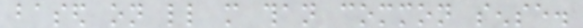based on little more than common sense.
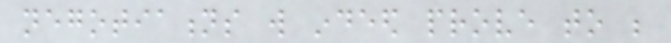negotiations will indeed prove to be
